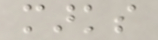marks
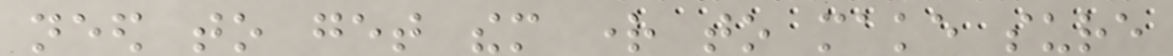need to get them right to make sure
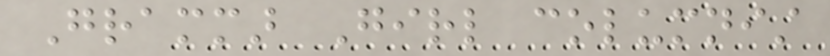Grammar Girl columnist
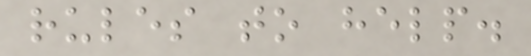rules to help.
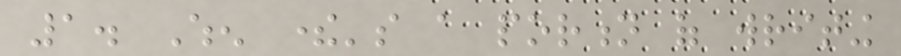1. When there's a portion of writing
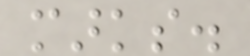marks.
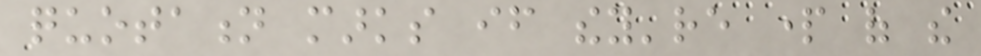quotation marks if they're part of the
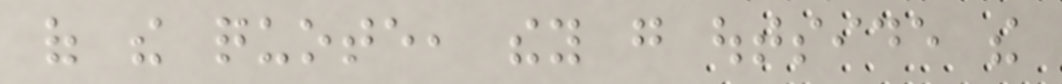of the quote, they go outside the
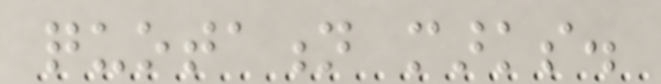quotation marks.
